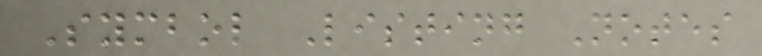Symbol Listing Notes
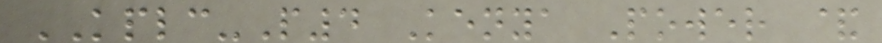KPLC-P4 Kenya Power &
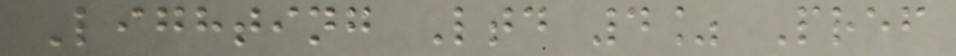Lighting Ltd 4% Pref
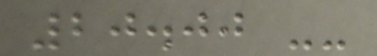20.00 --
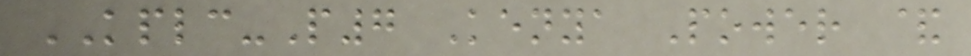KPLC-P7 Kenya Power &
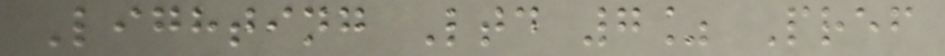Lighting Ltd 7% Pref
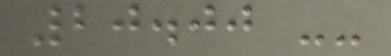20.00 --
